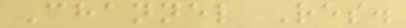Channel Res.
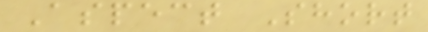Aspect Short
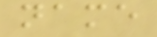name
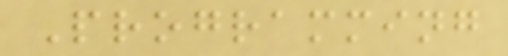Programming
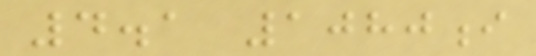4.1 1080i
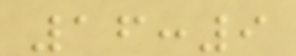16:9
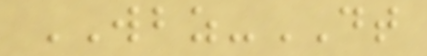WBZ-DT
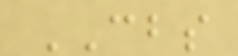CBS
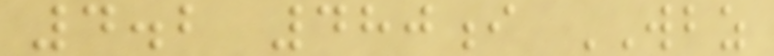4.2 480i WBZ
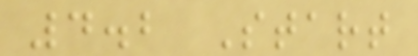4.2 Start
